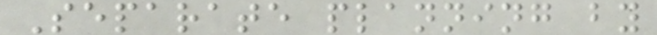Separate planning by
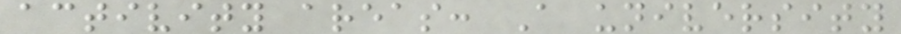activity areas: A university
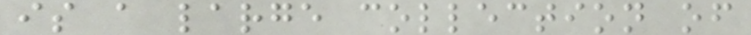is a large collection of
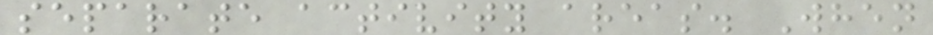separate activity areas. When
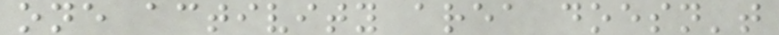one activity area doesn't
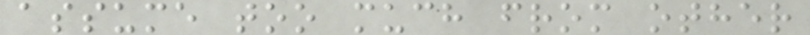assume too much from other
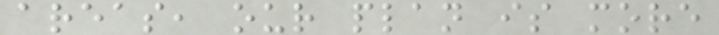areas, our plan is more
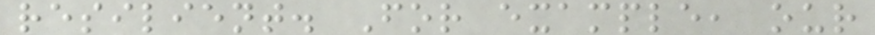resilient. For example, our
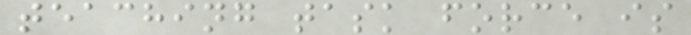teaching task force is
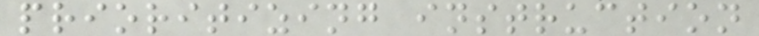prioritizing instruction
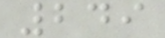249
